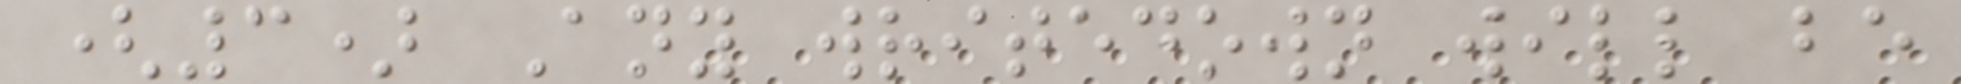(3) Any writedown will be
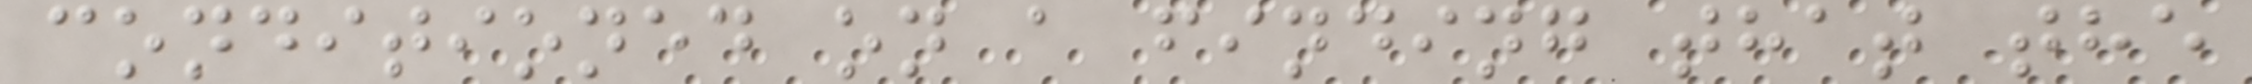conditioned on a finding that the
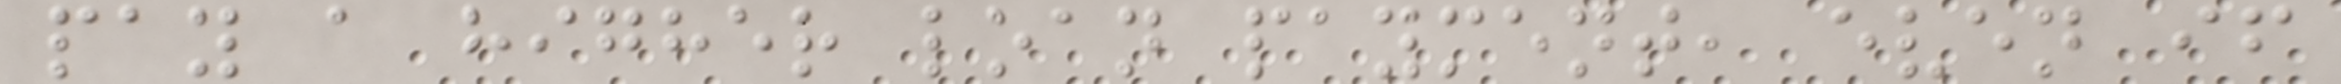pay a higher loan payment, even if
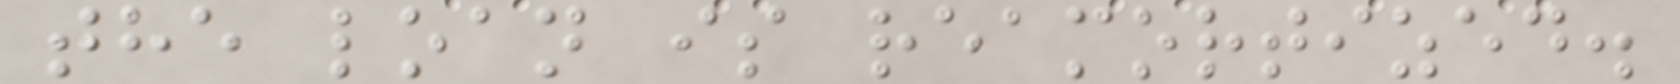the loan is reamortized.
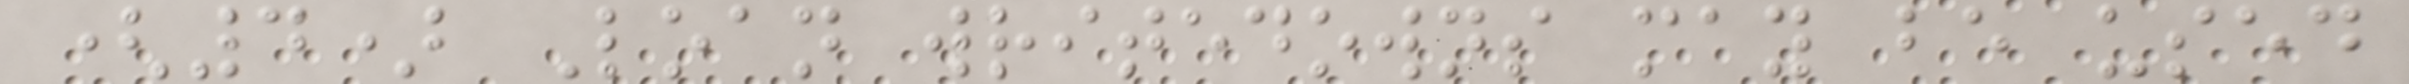(4) Loan writedowns may be used
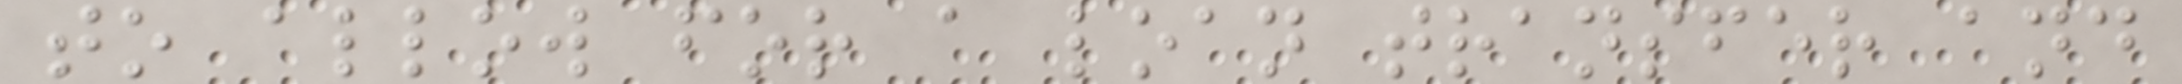to allow for a loan transfer and
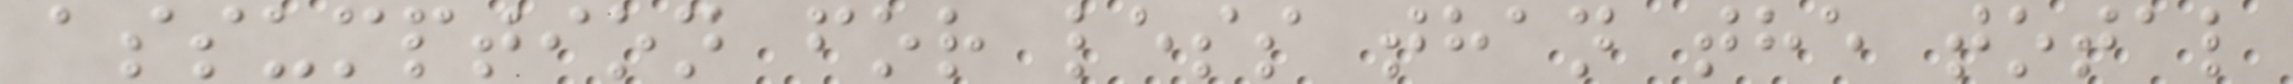assumption for less than the total
